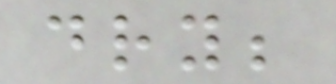dry;
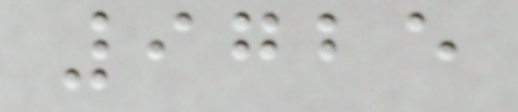9725
